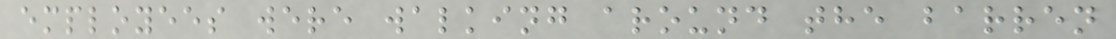employees were walking around the barren
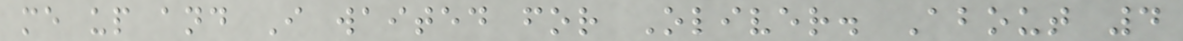me up and I waited for Oliver. About 4
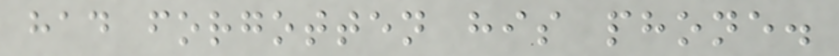had forgotten his phone.
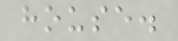house.
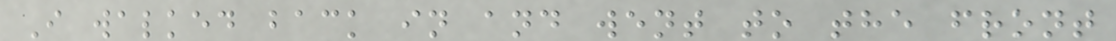I walked back in and went to the front
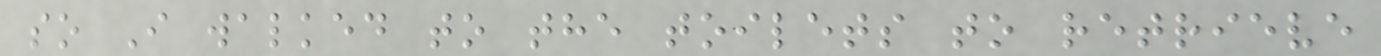so I walked to the toilets to retrieve
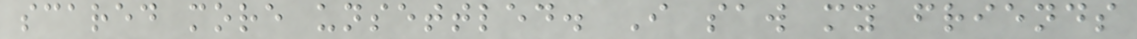scared more unsettled. I saw my friends
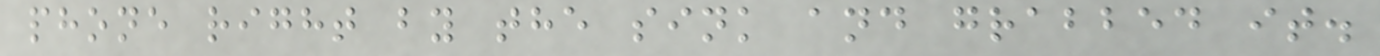phone right by the sink and grabbed it.
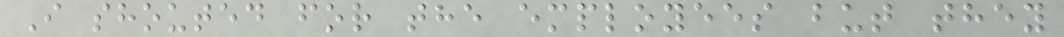I shouted for the employees but they
